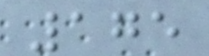175
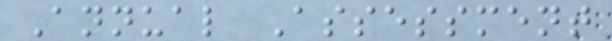Annual Assessment
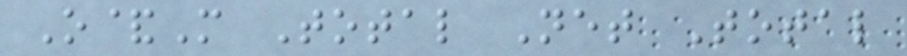O&M Total Net Total
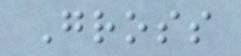Gross
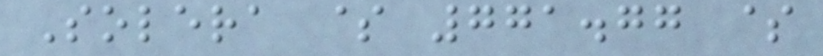Solera $ 771.77 $
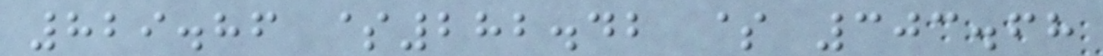829.86 $282.42 $ 303.68
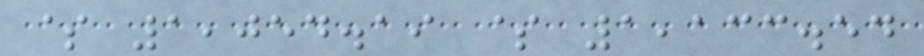$ 1,054.19 $ 1,133.54
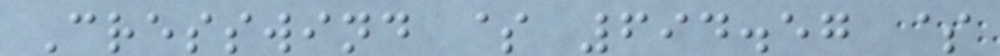Cresswind $ 694.57 $
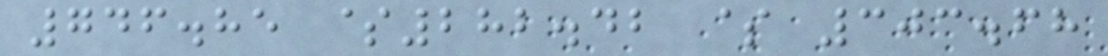746.85 $282.42 $ 303.68
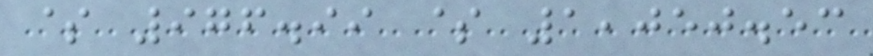$ 976.99 $ 1,050.53
